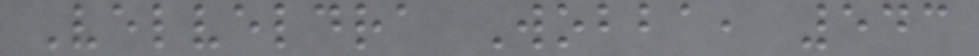Velveldra Wobba, 543
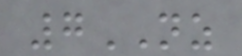7NZ
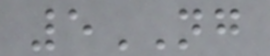5NG
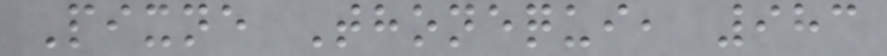Pixne Thonequi, 983
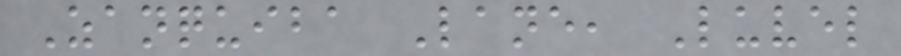Zanquiba Lane, Luvel
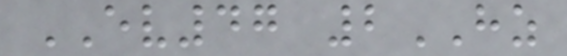EV47 2HZ
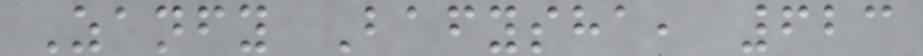Zanfy Bafysha, 623
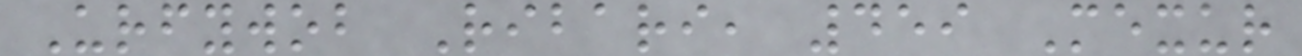Urfywob Ribari, 459 Mexur
